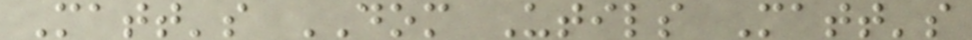Matt's DOM Utils Matt's
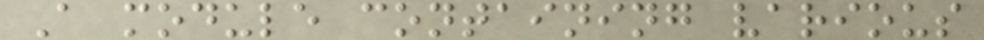A module containing various
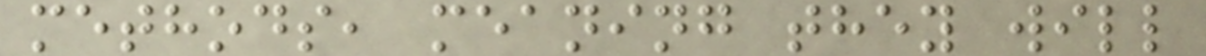methods, meaning they will
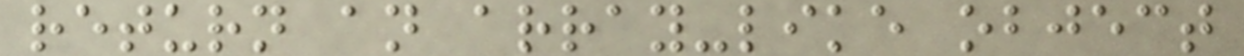return an array-like object
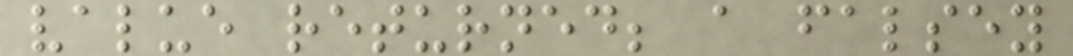value returned; a falsey
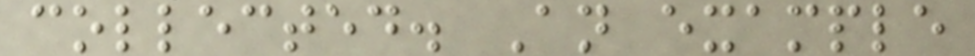collected. An example
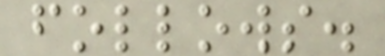follows.
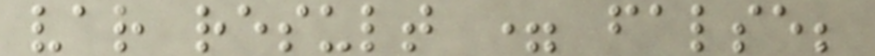var result = false;
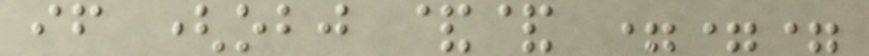if (obj && ===
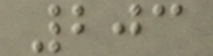203
